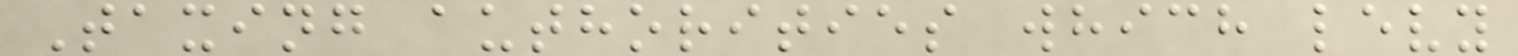Taxing authorities which levy
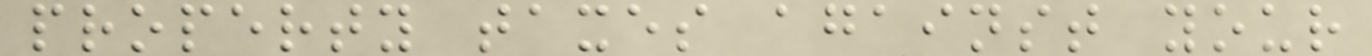property taxes against your
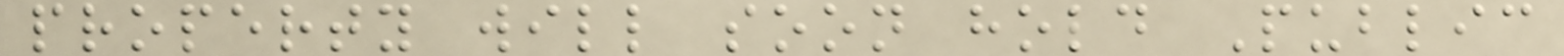property will soon hold Public
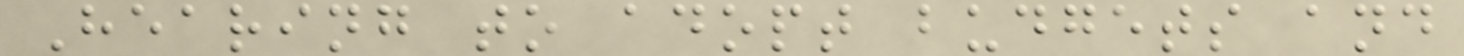Hearing to adopt budgets and
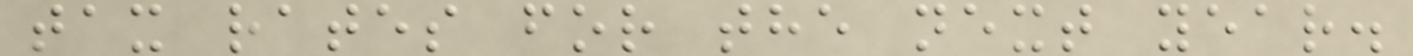tax rates for the next year.
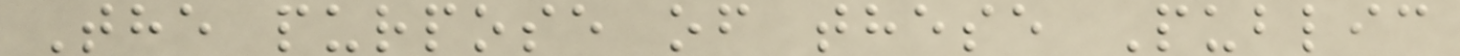The purpose of these Public
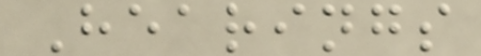Hearings
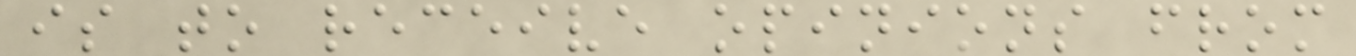is to receive opinions from
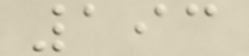193
